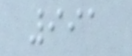991
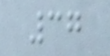37
